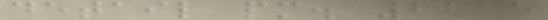detail pm. 2215
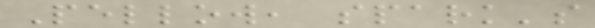Pellow, spark's
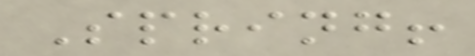Spring!
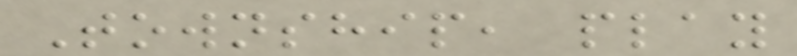Township, play
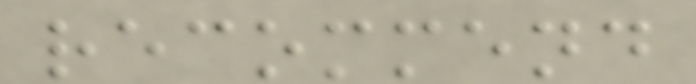recommend
